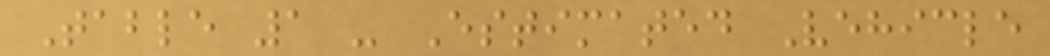Table 1 - Estimated Vehicle
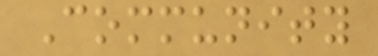Community
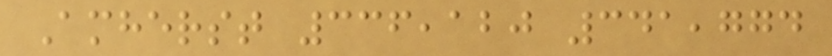Amherst 336,120 341,774
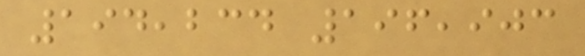194,234 196,903
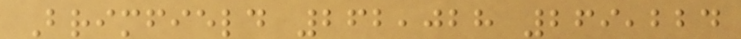Brimfield 262,028 269,224
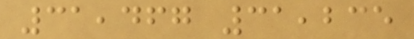31,467 31,235
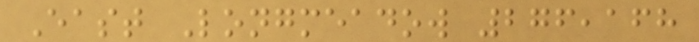East Longmeadow 276,168
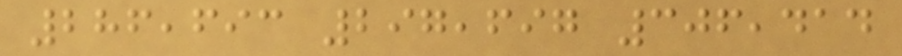286,693 297,697 306,414
